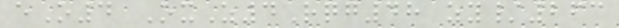eO4 OxZ4Rqg48 zy/263
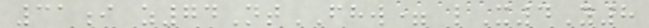31i z74NtFHW= lX4Y8
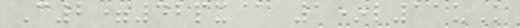C2=42px@ 1*l11uK
